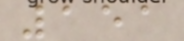151
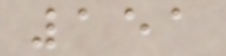151
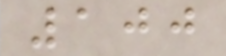100
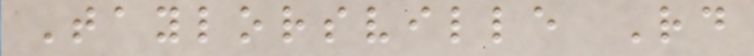Taylorsville Rd
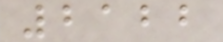2122
